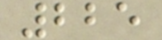225
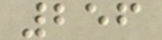256
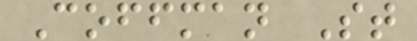Coffman St
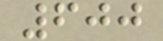600
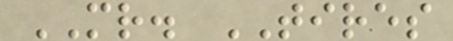MR. TIRES
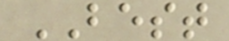BEST
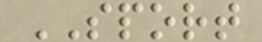SPORT
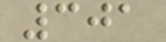301
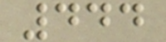444
